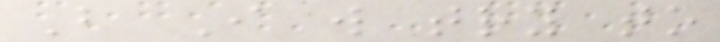But I will try to
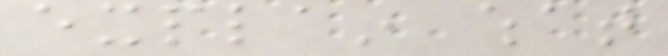explain what
